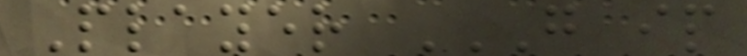Player G IP
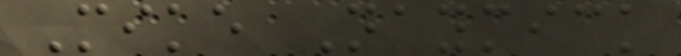Mike Naymick
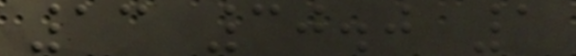13 30.0 1
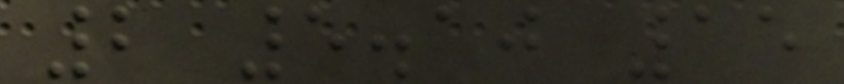2 5.10 15
